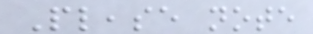Please note
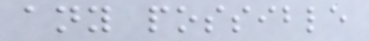any possible
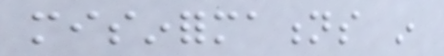misinformations in
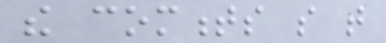the comments so that
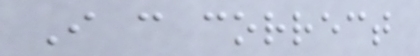I can correct
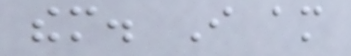them. I am
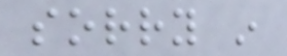sorry in
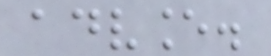advance.
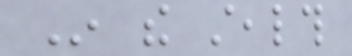In the stealth
